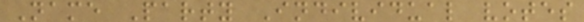Name Party Individual votes
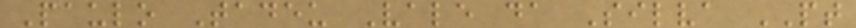Paulo Tadeu Vale da Silva PT
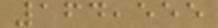164,555
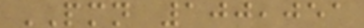PMN 100,051
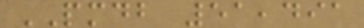PMDB 51,491
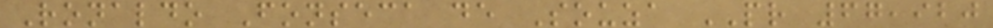Ronaldo Fonseca de Souza PR 67,920
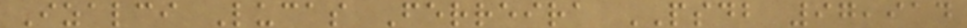Izalci Lucas Ferreira PSDB 97,914
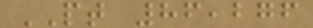PT 86,276
